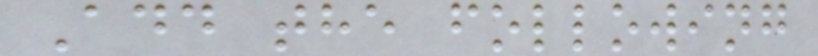Add the following
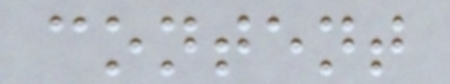content
